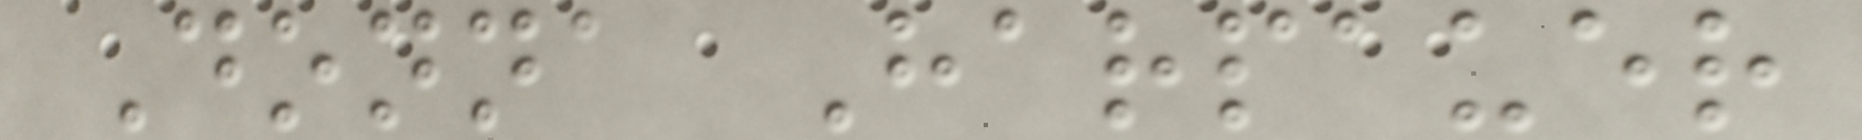Donna Harpauer
